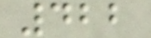422
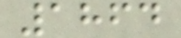1864
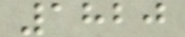1820
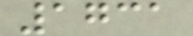1731
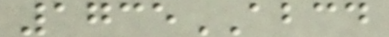1735ABCD
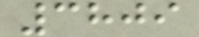3809
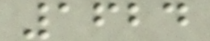1624
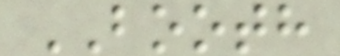BOOTH
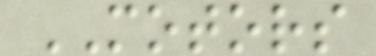MOTORS
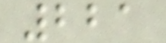221
